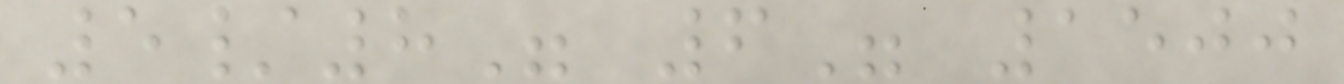5/8" 6" 1500
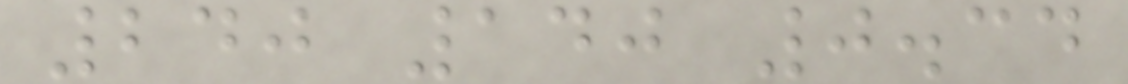240 140 0.34
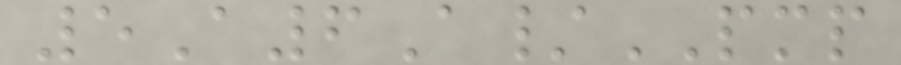5A6A/PMP
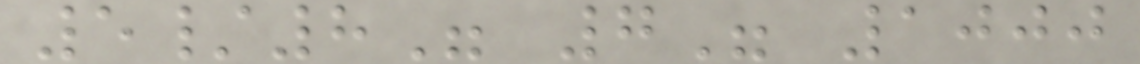5/8" 7" 1000
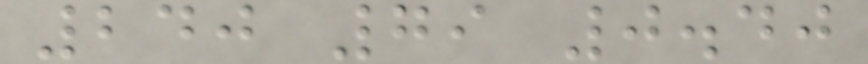240 79 0.40
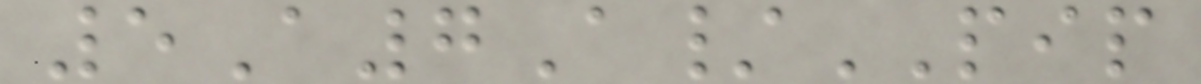5A7A/PIP
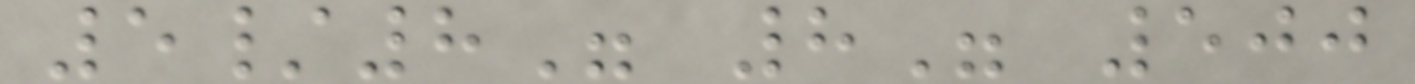5/8" 8" 500
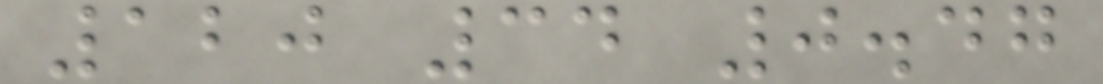120 34 0.47
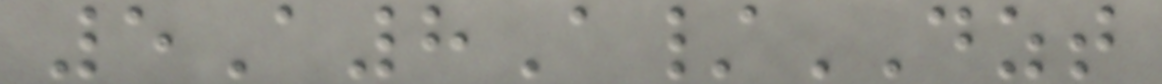5A8A/DZT
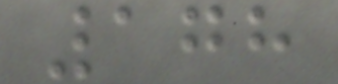178
